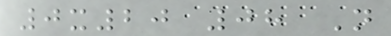0x20 08 Not
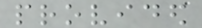provided
